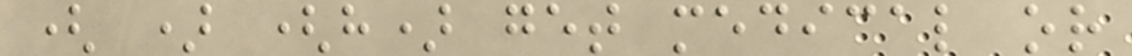( ) (h) get medical or
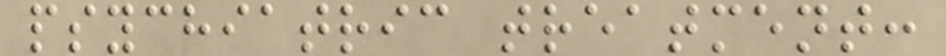psychiatric treatment:
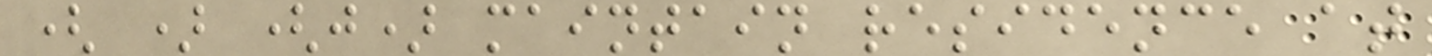( ) (j) maintain residence at
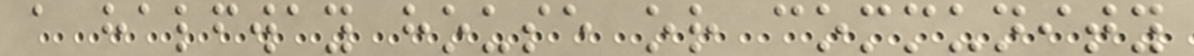a halfway house or community
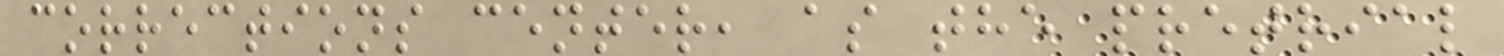corrections center, as the pretrial
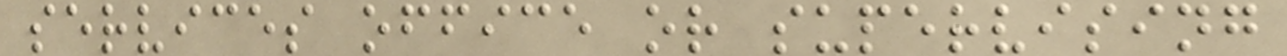services office or supervising
